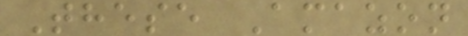These Amazon
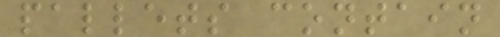pallets contain
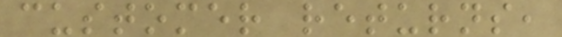customer returns,
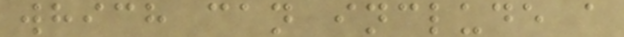which can include a
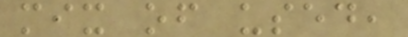mix of used,
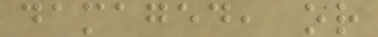damaged, or
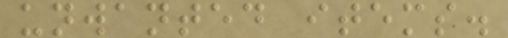unwanted items.
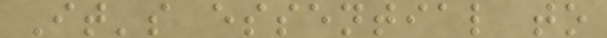It's essential to
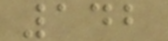142
